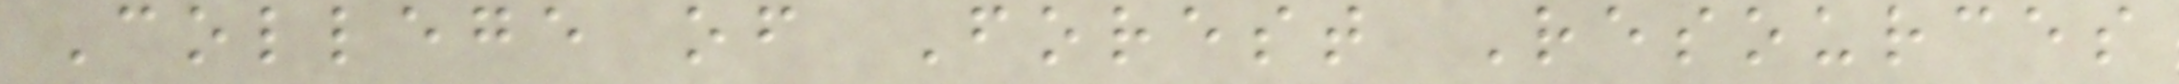College of Forest Resources
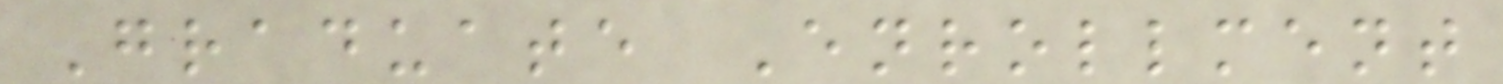Graduate Enrollment
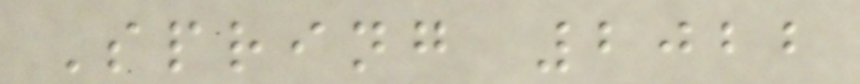Spring 2022
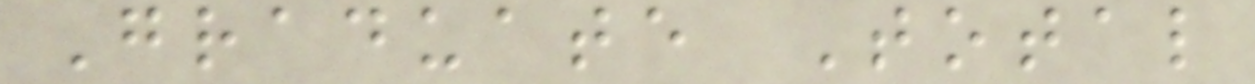Graduate Total
